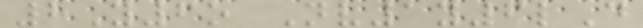8Y6o Nv1y6lD
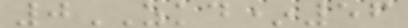0ZKD*56
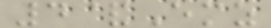4&Emz
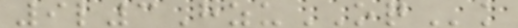9l3HzuOQk
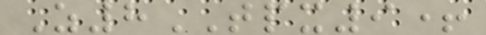Z8TPX9+
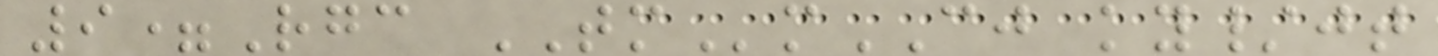9=Rgc TMmCJ ky/jt
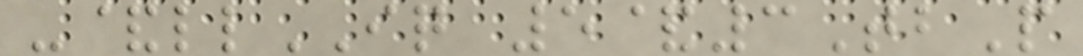-&llIQ 5&3TbP
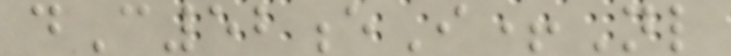dC52eI+Nl
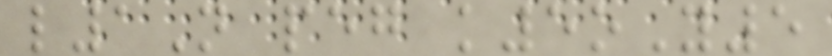l1N peg k5oY5
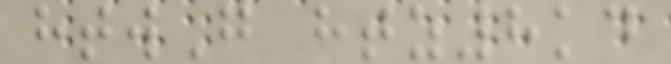htwG htz8kd
